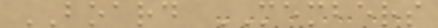BOARD MEMBERS
